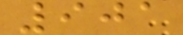901
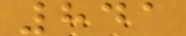841
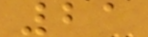21
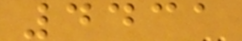4431
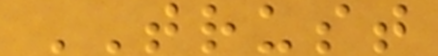TRUST
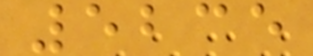5235
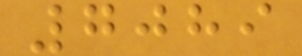7089
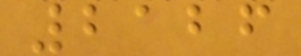2126
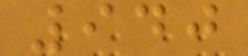940
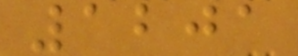1201
